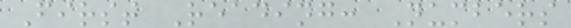First Reading: Numbers
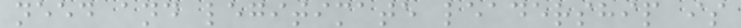need and legitimate leadership is
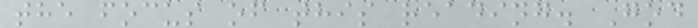the focus of this reading. God
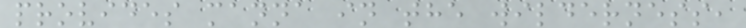provides manna in the wilderness,
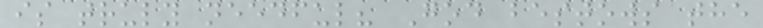is truly needful? God bestows the
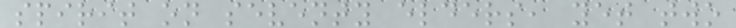spirit on seventy elders, yet two
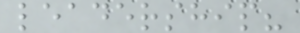leadership?
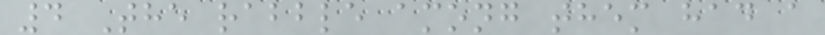4 The rabble among them had a
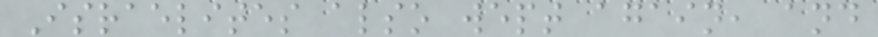Israelites also wept again, and
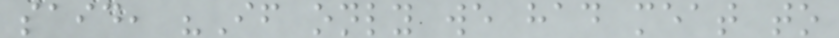said, "If only we had meat to
